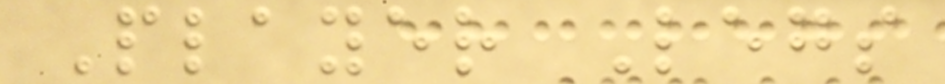Player Legs
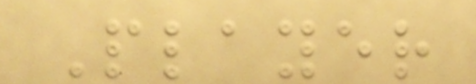Player
